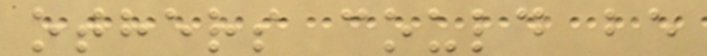others could be
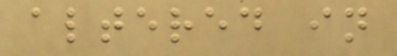altered in
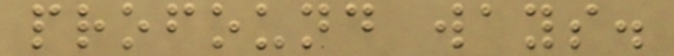profound ways.
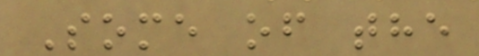Some of the
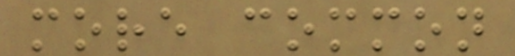more common
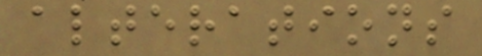alterations
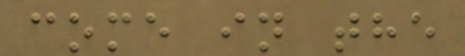come in the
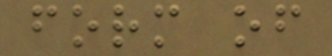form of
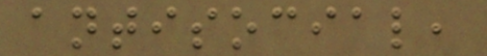antisocial,
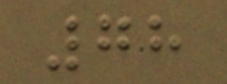78
